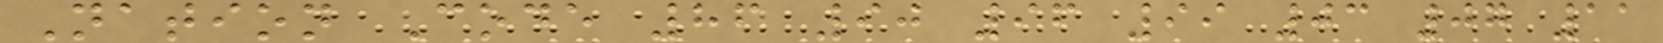Nation Code 86 90 96 99 03 07 11
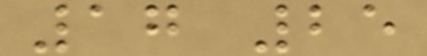17 25
